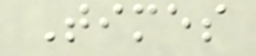Times
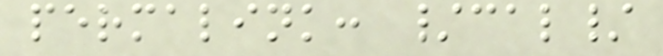permalink: /cal/
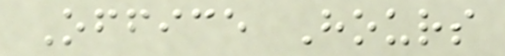Office Hours
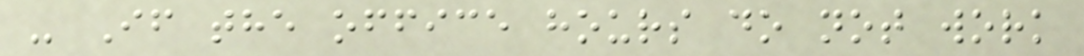- If the office hours do not work
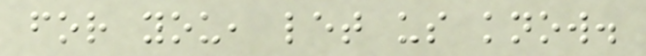for you, let us know.
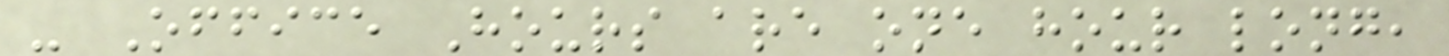- Office Hours are one hour long,
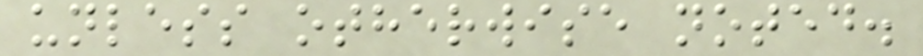unless otherwise noted.
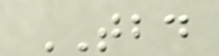TBD
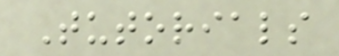Tutorials
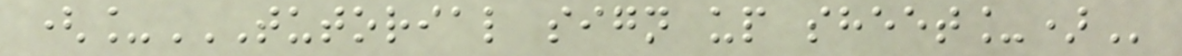(_TUTORIAL SIGN UP SHEET_)
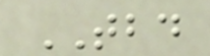TBD
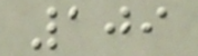109
